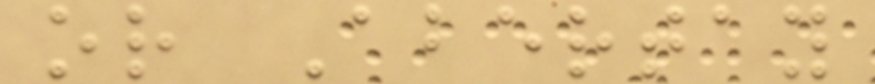or Abertay
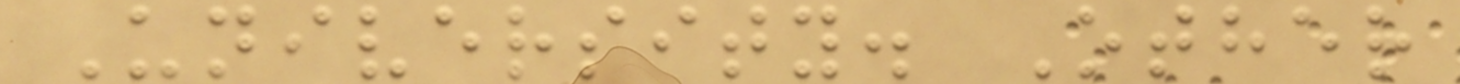University. Other
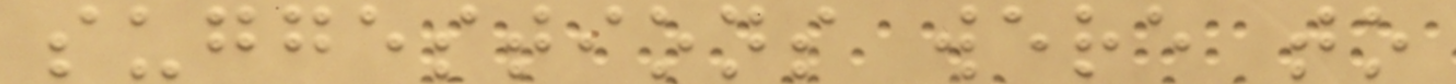suggestions were to
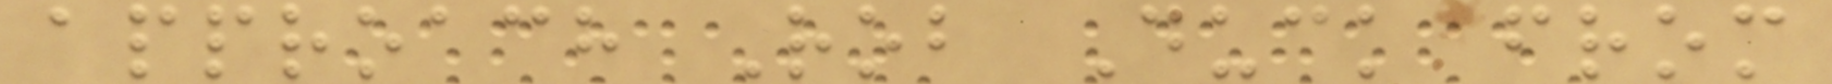approach Rob Duck from
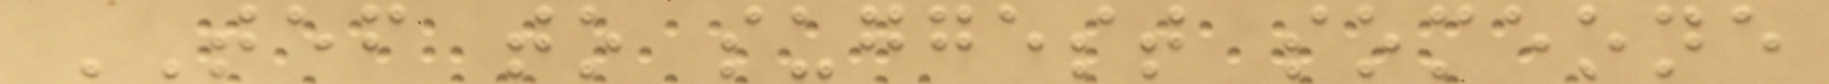TEF to suggest someone
